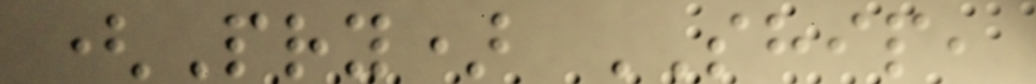(Pry) SHIP,
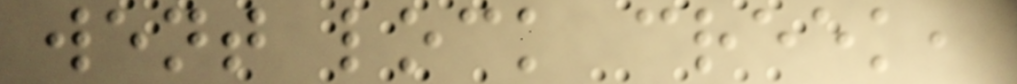went lock creek,
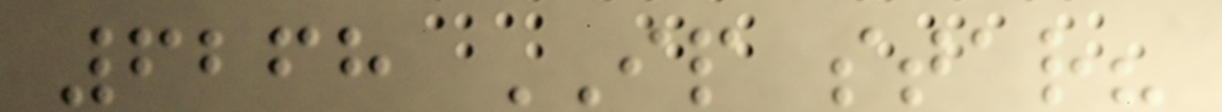6268 IP star?
